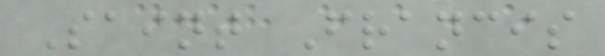Saint Francis
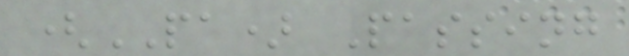(PA) Passing
